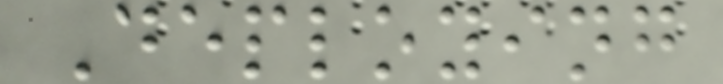Deploying
